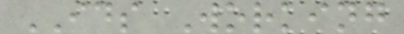IDS Working
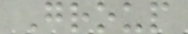Group
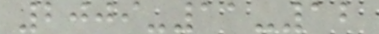2009-11-12
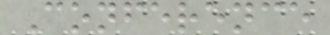Conference
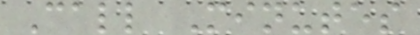Call Minutes
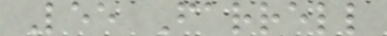Lee Farrell
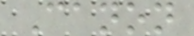Canon
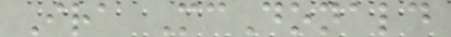Ira McDonald
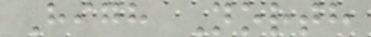High North
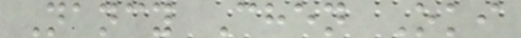Nancy Chen Oki
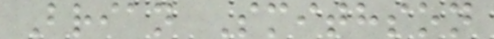Brian Smithson
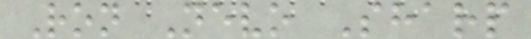Ron Nevo Sharp
